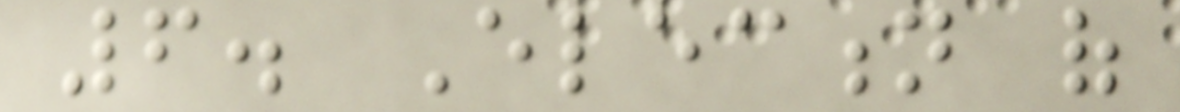6. Election of
